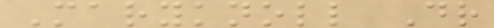Maryknoll Dr
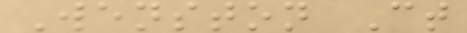Wenston Ct
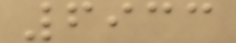6933
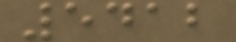5412
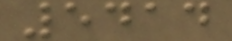5414
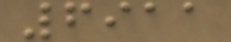6911
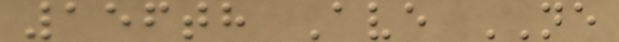156th Ave NE
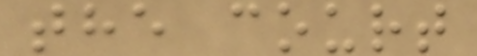the court
